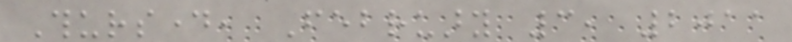Thursday, February 3, 2011
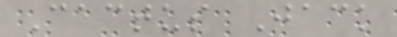Cactus Jack
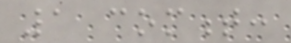1 comment:
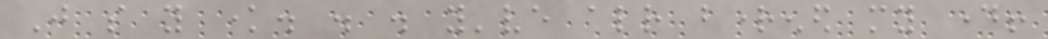Just so you know. . . you've already brightened my day!
